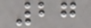27
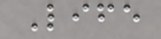Life
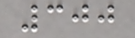300
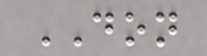DON
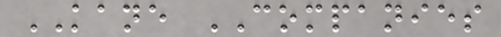KANE COMPANIES
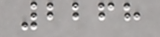2268
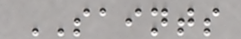SAINTS
